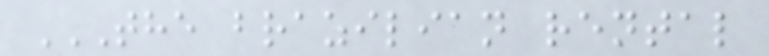THE BRAZILIAN RENTAL
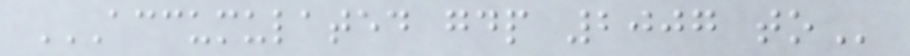ACCUMULATED GDP 2007 TO
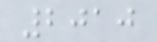2010
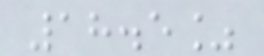18.5%
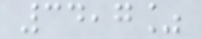34,7%
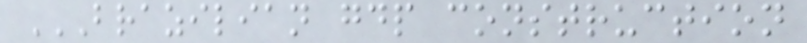BRAZILIAN GDP CONSTRUCTION
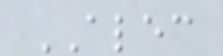ALEC
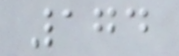174
